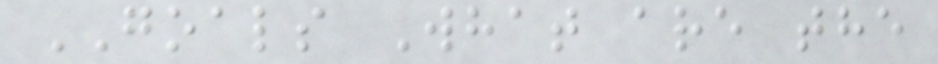GOALS What are the
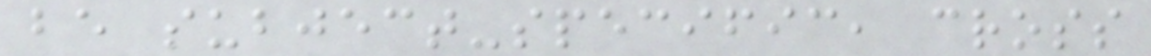be subject-specific, cross
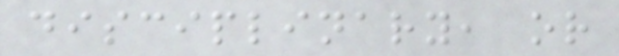disciplinary, or
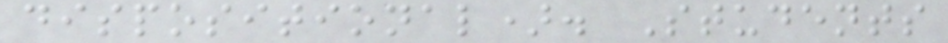dispositional). Students
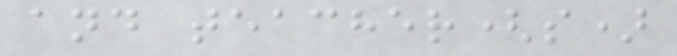and teacher(s)
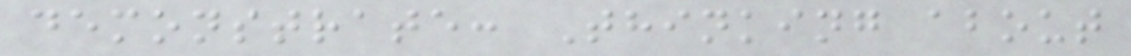demonstrate: Thinking about
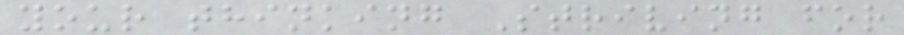your thinking Striving for
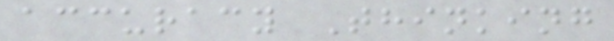accuracy Thinking
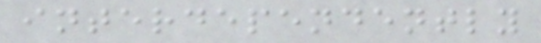interdependently
